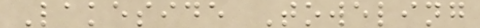Lakeside Toweling
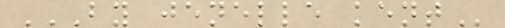BY JENELLE KENT
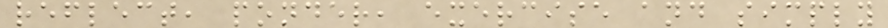reflect, ponder, exercise and simply
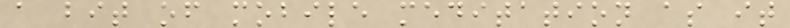a bit of mobile meditation as it
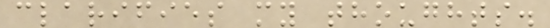clarifies my thoughts.
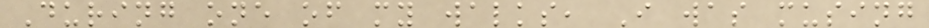During one of my walks, I was musing
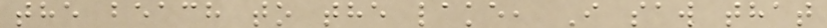the beach to the lake, I saw that
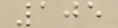105
